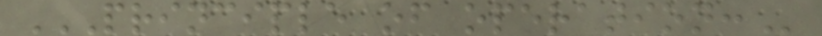PRINCIPLE OF OPERATION:
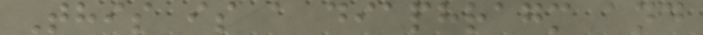This is a diaphragm and
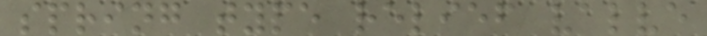spring type relief valve
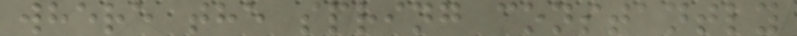where the spring constantly
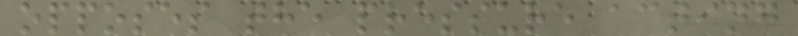opposes the pressure acting
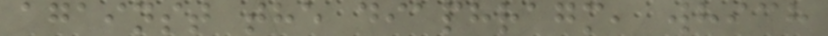against the diaphragm, which
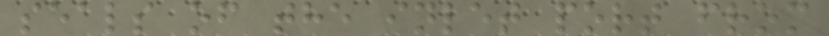seals of the inlet port from
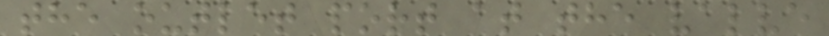the outlet port at the valve
